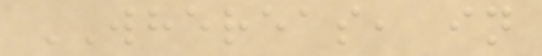WHEREAS, in
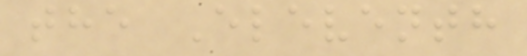the Eleventh
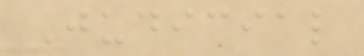Judicial
